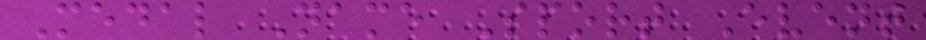Medal Name Sport Event
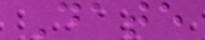Date
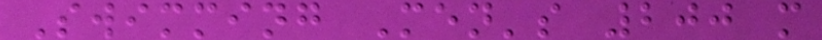Swimming Men's 200 m
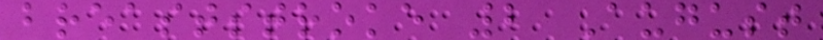breaststroke 2 August
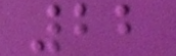22
